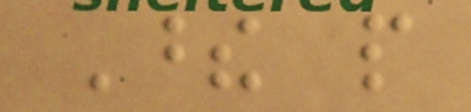These people
